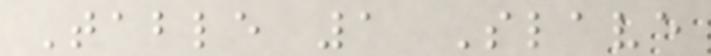Table 1 Slave
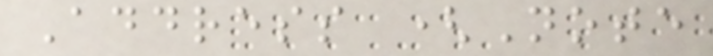Address (Note
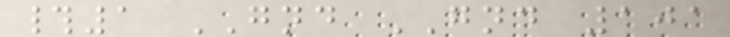#1 GND GND 101
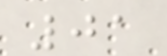01
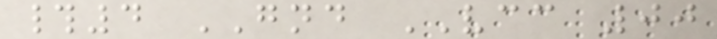#4 GND VCC 00
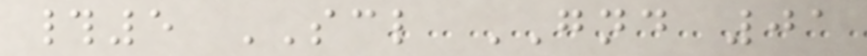#5 SCL GND 01
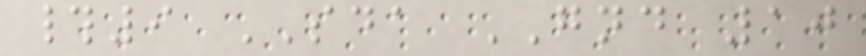#9 SDA GND 10
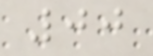00
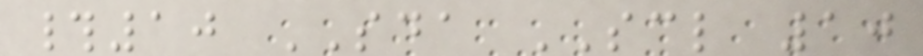#10 SDA SCL 10
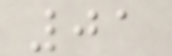01
